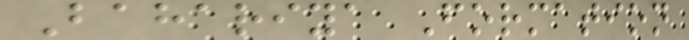Bahariya Formation
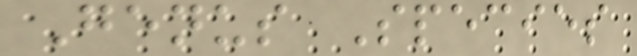Genus Species
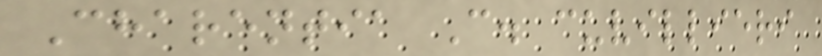Charentia C. cuvillieri
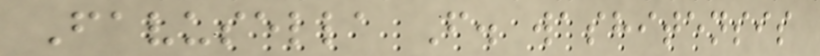Favusella F. washitensis
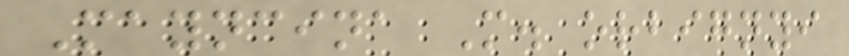Mayncina M. orbignyi
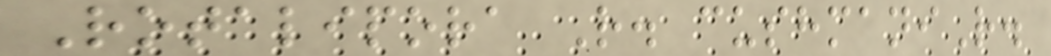Rotalipora R. cushmaniR.
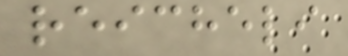reicheli
